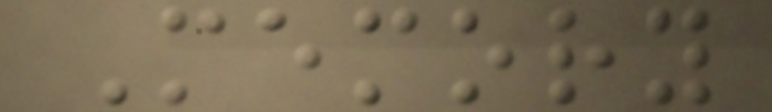Memory
